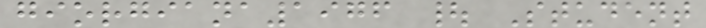giorgiana1976 | Student
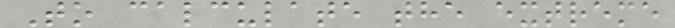To calculate the extreme
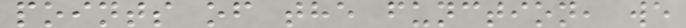points of the function, we
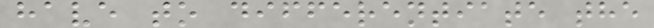have to differentiate the
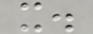x.
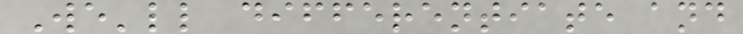We'll differentiate and
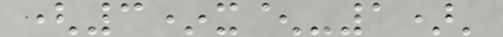(3*x^-1)'
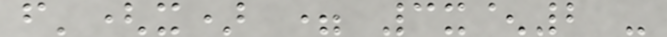f'(x) = 3x^2 -
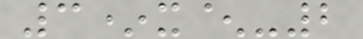3*x^-2
